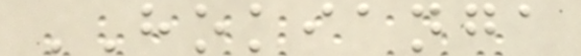HOKIANGA
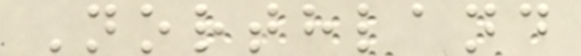Northland
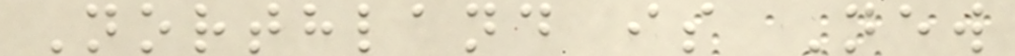Northland is New
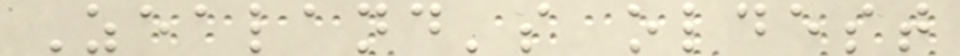Zealand's oldest
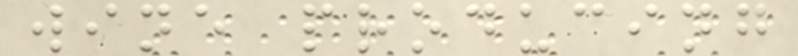wine producing
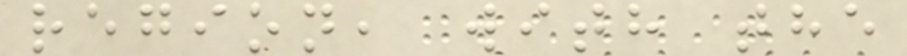region, with the
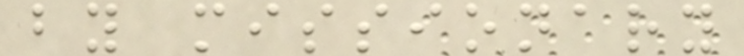by missionary
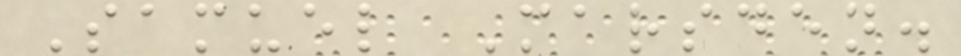Samuel Marsden.
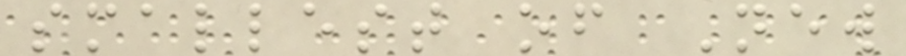smallest of New
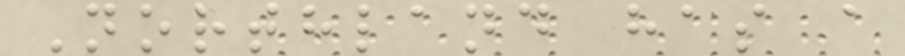Northland has a
